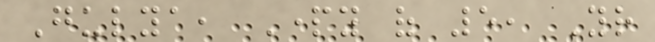Gulya, Party of 5, Your
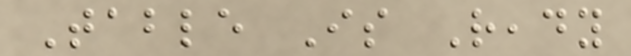Table Is Ready
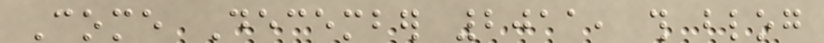Come December 2011, this blog
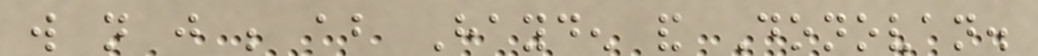will not just be about Hayden and Donovan.
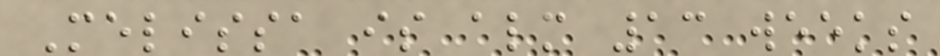Melissa is almost 13 weeks
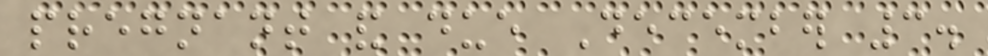pregnant and due December 3.
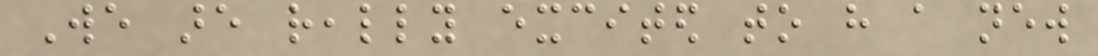We are really excited to have a new
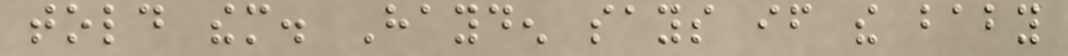told them. Hayden says if the baby
